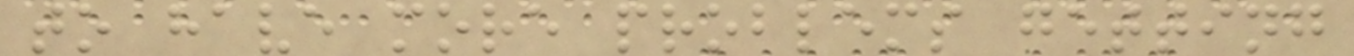to have more problems getting
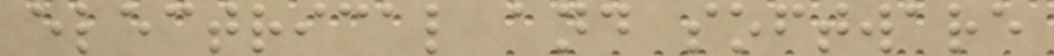electrical and software
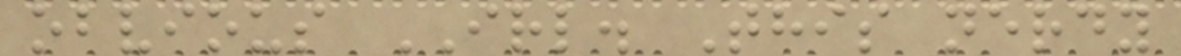obvious IRL. This nerdy
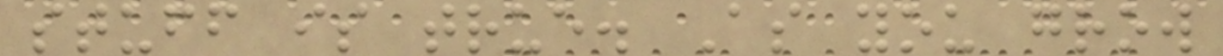stuff is true. As you grow
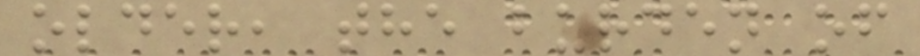older, the burden of
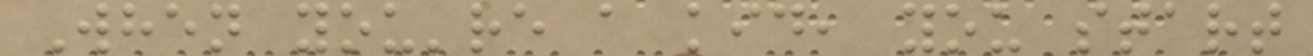When you're a kid, you start
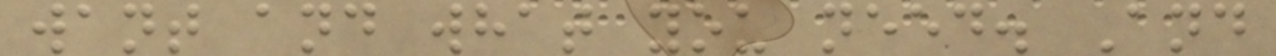want and what you need. And
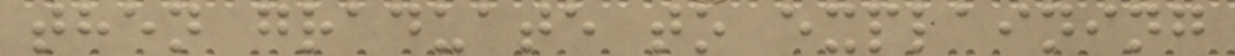then graduate to explaining
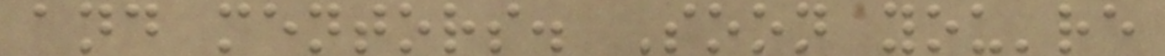and mentors. Soon you're
